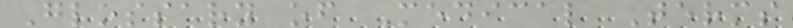Glossary of Medical Terms
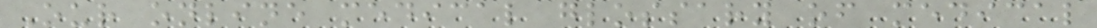Our online medical glossary of medical
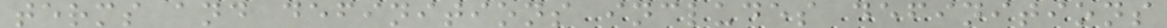terms and definitions includes definitions
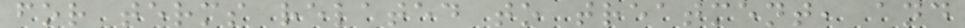for terms related to treatment, and
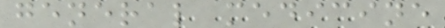general medicine
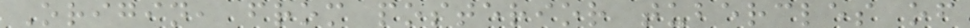Origin, from posterior tubercles of
